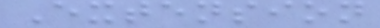Extension
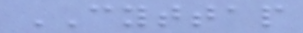CYTTAP
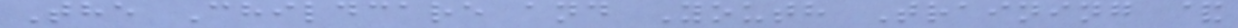The Childcare and Youth Training &
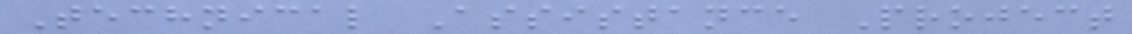Technical Assistance Project
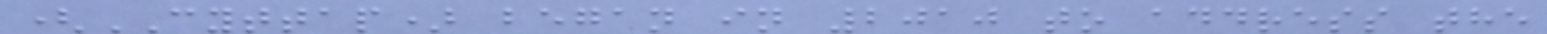(CYTTAP) began in 2010 to address the
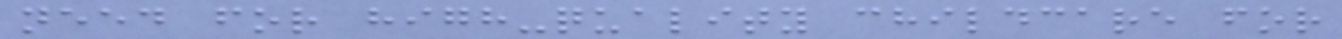need for high-quality childcare for
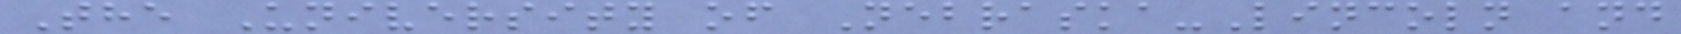The University of Nebraska-Lincoln and
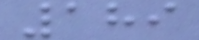189
